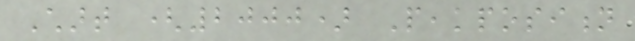Chart (2000) Peakposition
